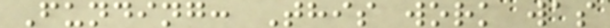Funding: This work was
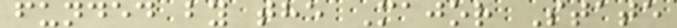funded by the Major State
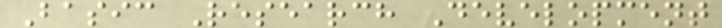Basic Research Development
